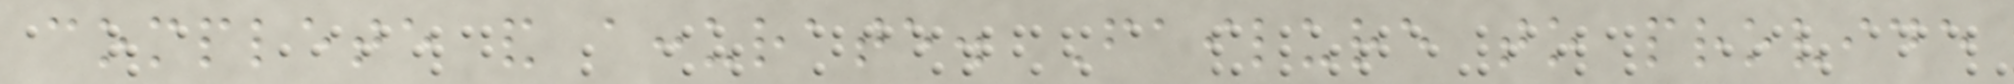complete and accurate. Failure to provide
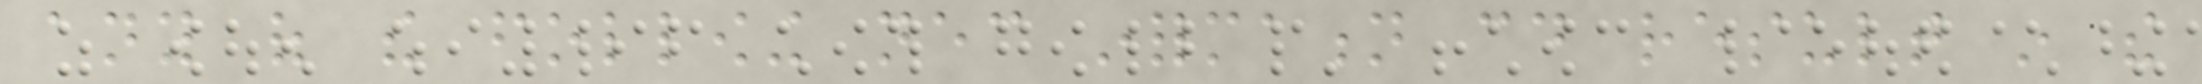any of the following necessary information could result in the
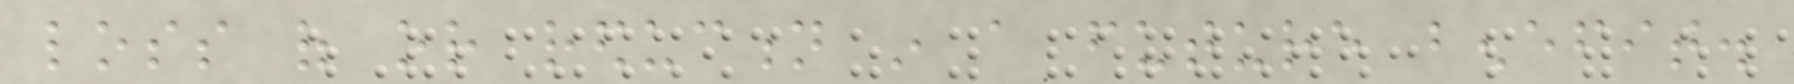loss of or reduction in a future benefit.
